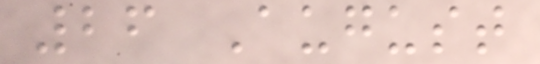26 August
